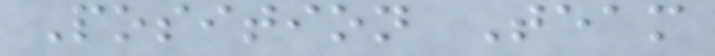Position Team
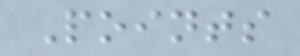Points
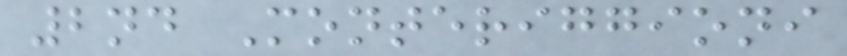2nd Monteriggioni
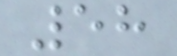58
